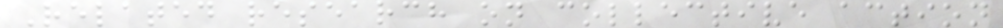Related research on collective action
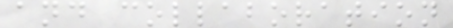and collaboration
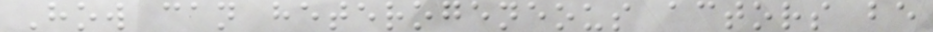How can heterogeneous actors be
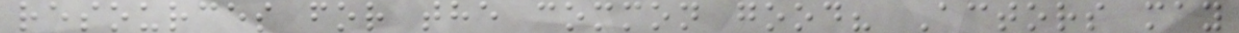resources for the common good? Actors may
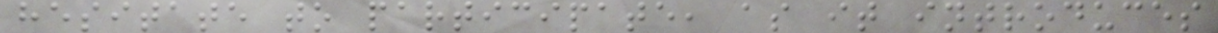hesitate to participate, as it introduces
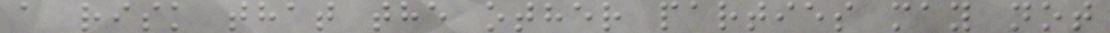a risk that the other parties may not
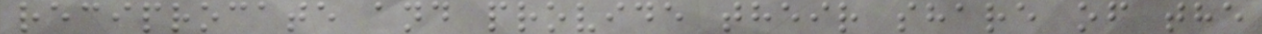reciprocate and provide their share of the
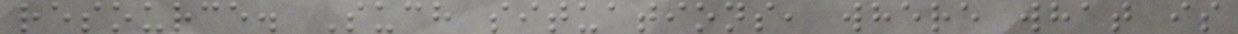resource. Such situations, where what is
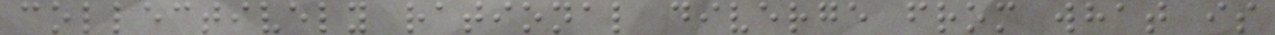collectively rational diverge from what is
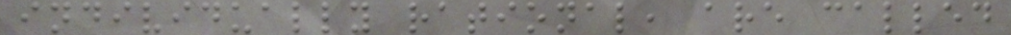individually rational, are called
